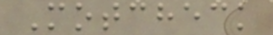Motcheck
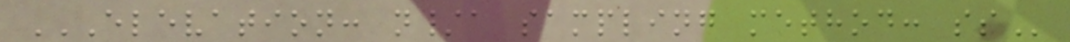ELEVATION: N/A SAMPLING METHOD: SS
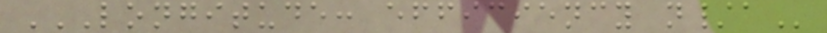LONGITUDE: EFFICIENCY N/A
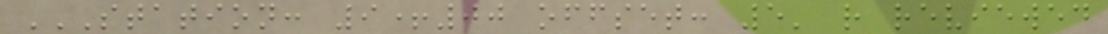STATION: 9+00 OFFSET: 5' R REVIEWED
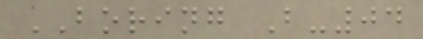BORING B-04
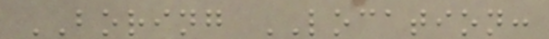BORING LOCATION:
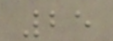25
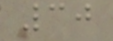30
